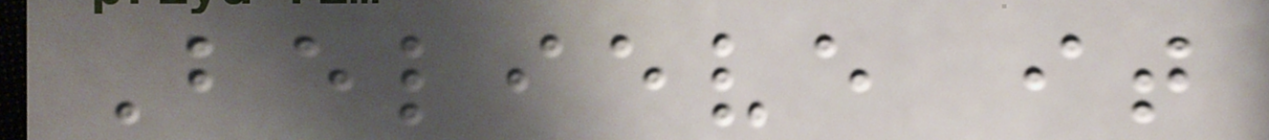Believe it
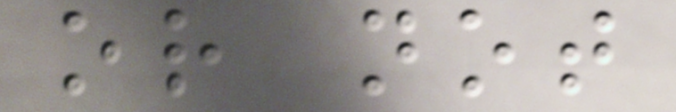or not
